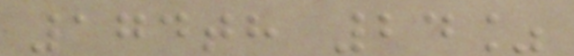174th 24%
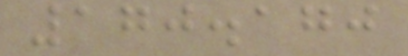170.170
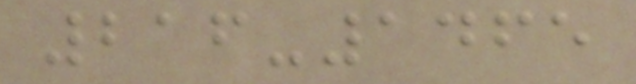216-1465
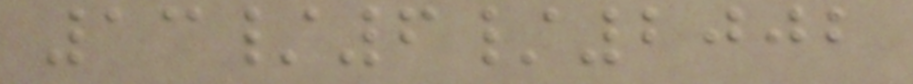13/6/2002
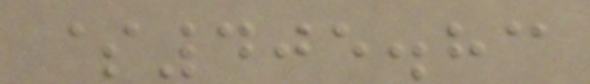$405.83
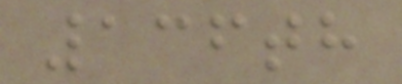136th
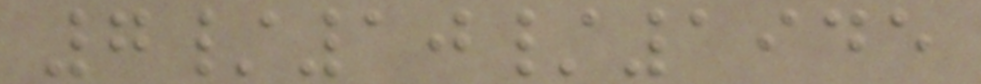7/10/1945
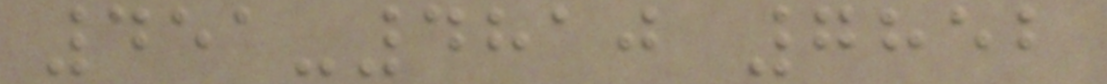451-4810 7852
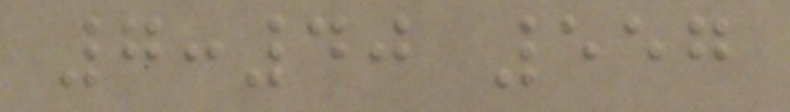7:40 557
